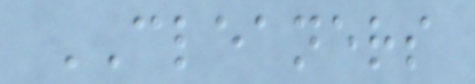CLEANERS
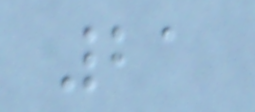21
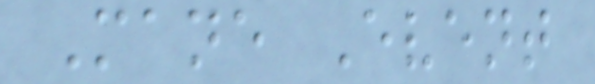Mane Event
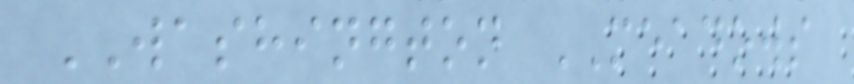WASHINGTON MEADOWS
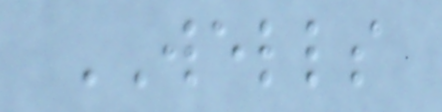WELLS
